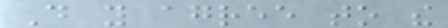Do you agree to the
